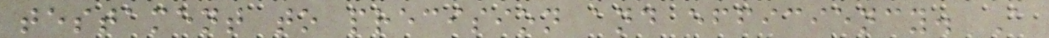testament to precision and efficiency. A
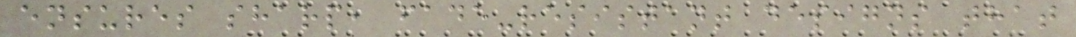ensures sharp, fade-resistant designs that
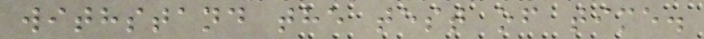withstand the test of time.
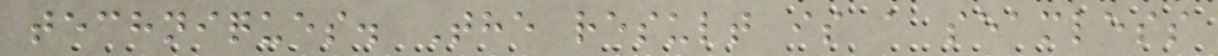techniques. The result is a seamless
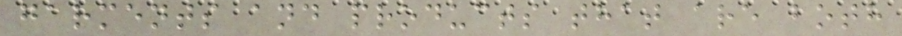garments and products that are both
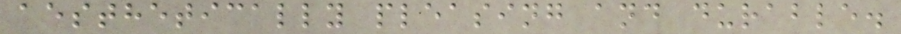aesthetically pleasing and durable.
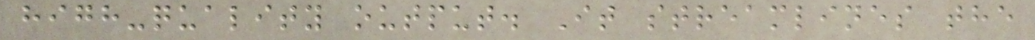high-quality output. It streamlines the
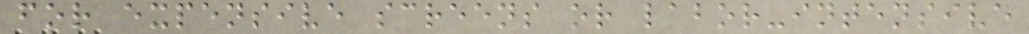for expensive screens or labor-intensive
